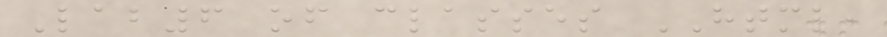Lab6 of classes HTML,
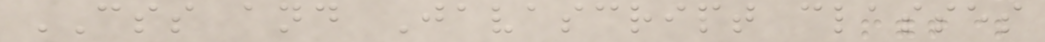CSS and Javascript classes
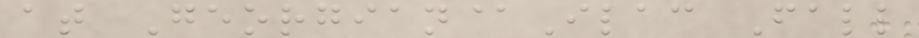at Georgian@Ilac Fall
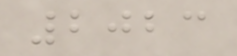2023
